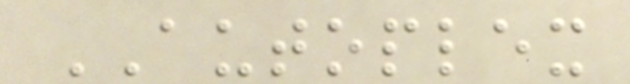AUTOPLEX
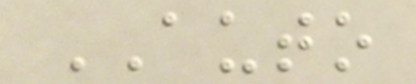AUTO
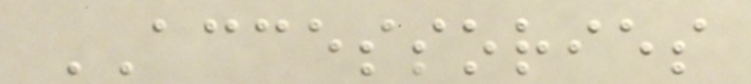ACCESSORIES
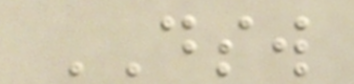DSW
